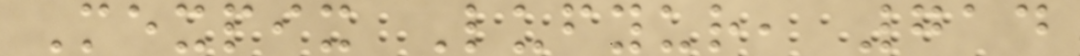Mexpix Lufyur, 714
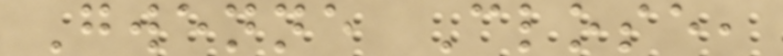Gwenne Close,
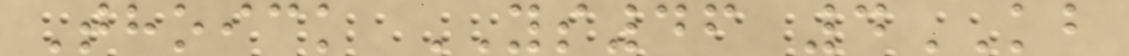Thoick YS46 4KB
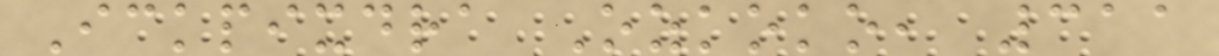Ickpixdra Ozkoko, 311
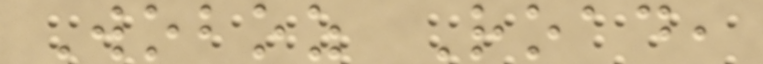Woboz Road,
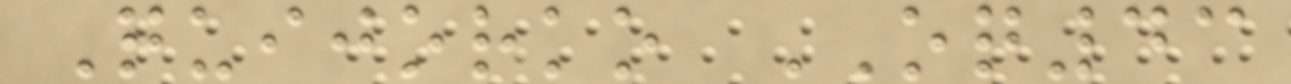Quijorko OQ43
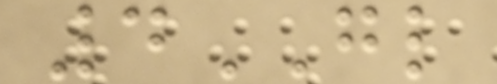4GL
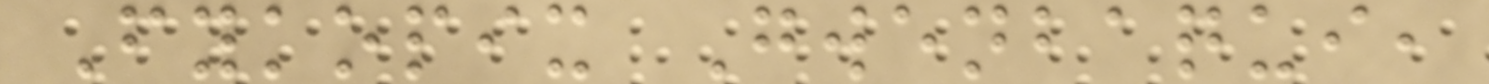Fykopix Gwenbaqui,
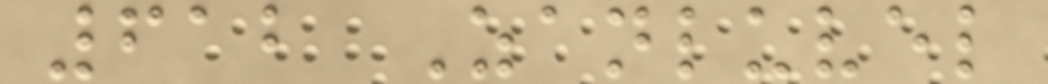612 Zanluvel
